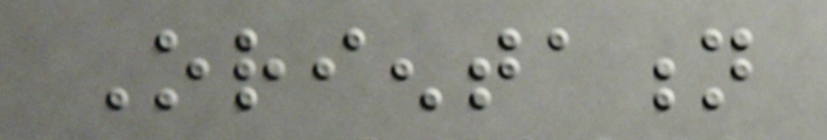Orientation
